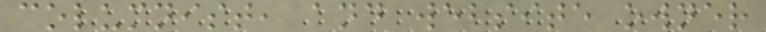columnist, and website owner
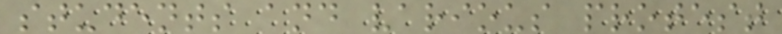students and various protest
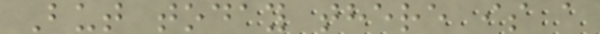But today there is a
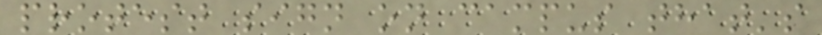protest sign on campus that's
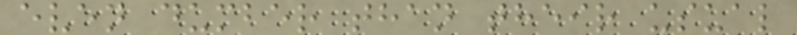even dumber than their usual
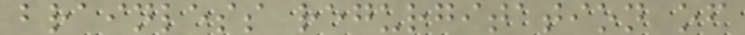brainless regurgitation of
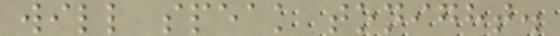will speak tonight.
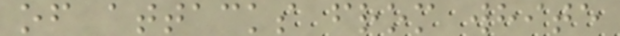of attacks from white
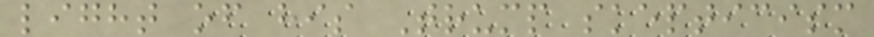light of his Trump skepticism
